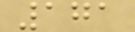171
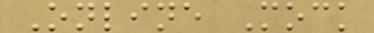Online Mock
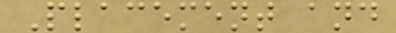Placement and
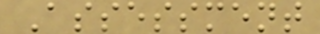Assessment
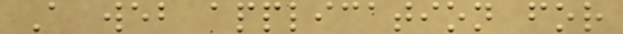A web application for
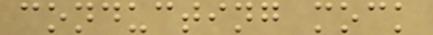conducting mock
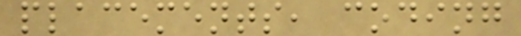placements, coding
